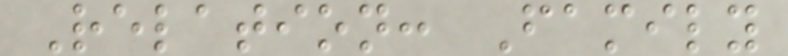Relation: Family
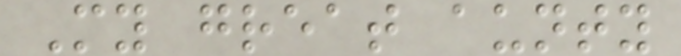My great aunty
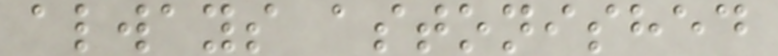always astonished
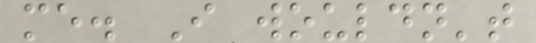me. I wouldn't
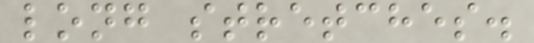long stretches.
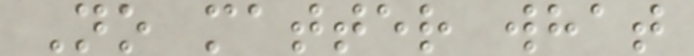No matter what
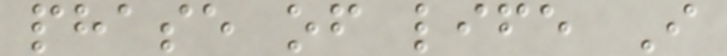phase of life I
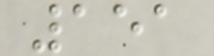151
